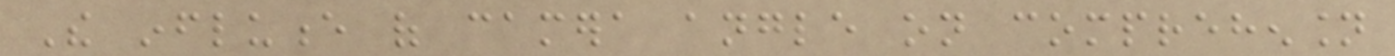The influence of camera angle on comprehension
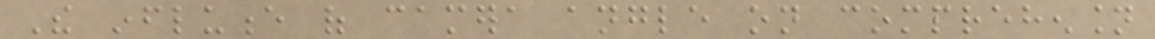The influence of camera angle on comprehension
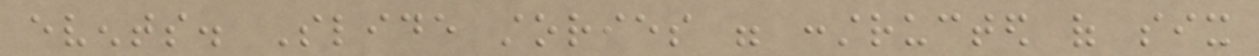events. Slide stories were constructed of six
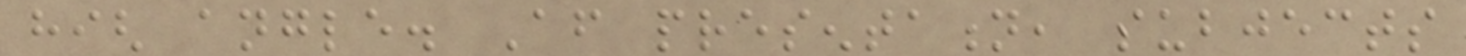high angle. After presentation, subjects
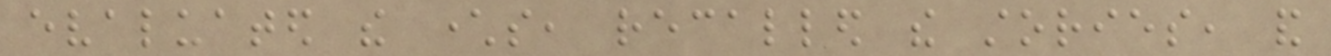evaluated the characters, recalled the stories, and
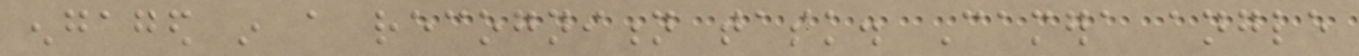engaged in a recognition task. Camera angle
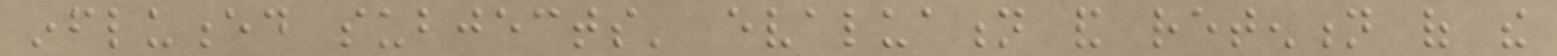influenced subjects' evaluation and retention of the
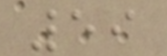59
